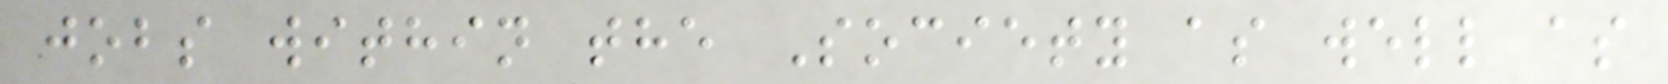jobs within the Society as well as
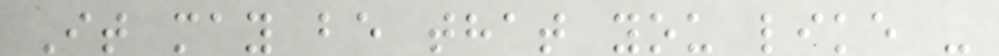It may be that you like -
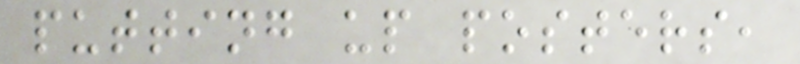putting up posters,
